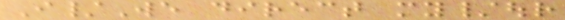I/We direct my/our
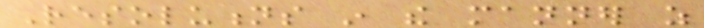Resolutions in the manner as
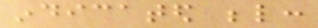indicated below:
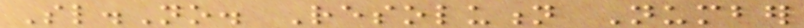Sl.No. Resolution Number
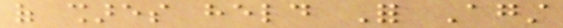of shares held For Against
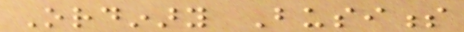Ordinary Business
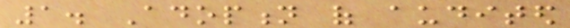1. Adoption of audited
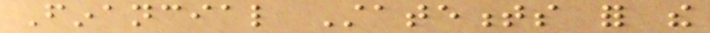Financial Statements for the
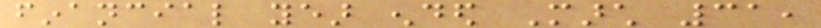financial year ended March 31,
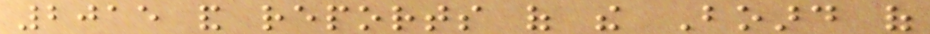2015 and reports of the Board of
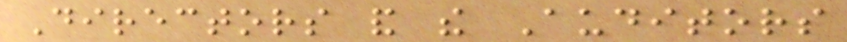Directors and the Auditors
